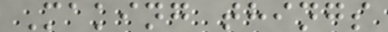Making things
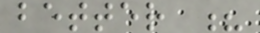better ?
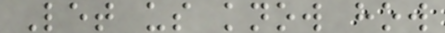Let us know how
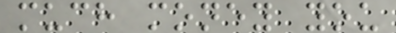much money you
